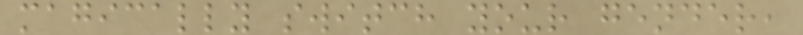magically switch your gender,
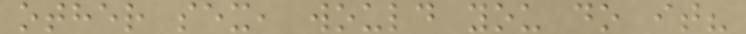other sex, would you do it?
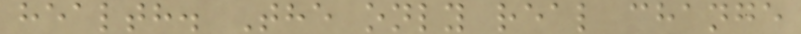health. The only real change
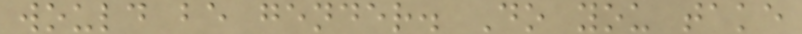would be gender. Do you take
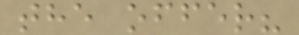the offer?
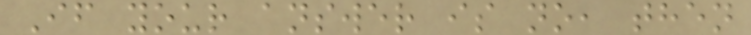If your answer is no, then
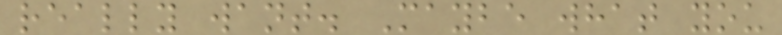really want. Maybe what you
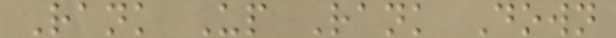Rank Up Rank Down
